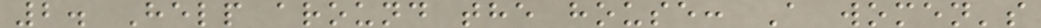2. Help around the house: A women's
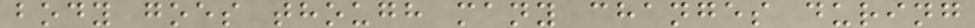body goes though many changes during
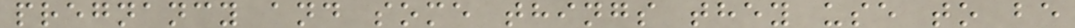pregnancy and some things they use to be
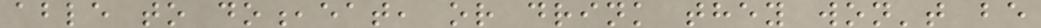able to do,eat, or drink they won't be
